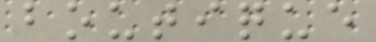boutique
